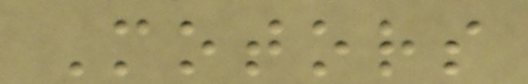Motors
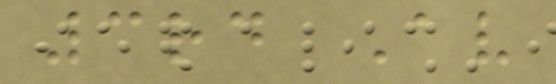3rd Av
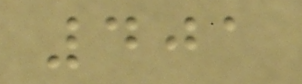401
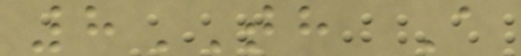8TH A
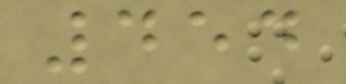454
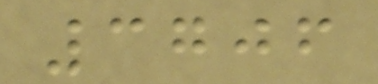3706
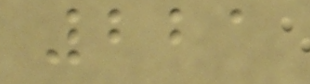221
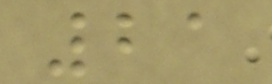21
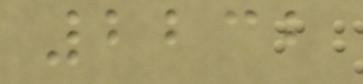2232
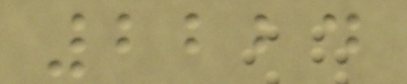2224
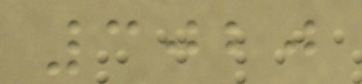3020
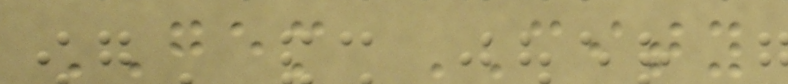GEM CITY
